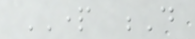PART D
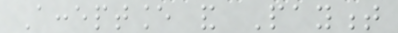Acceptance and Payment
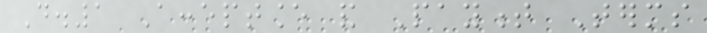D.1 Acceptance and Payment Terms
